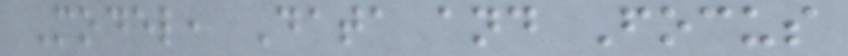Model, Data and Focus
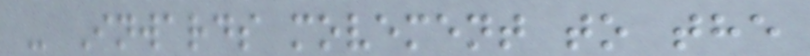- Inwards movement to the
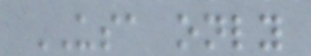USA only
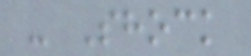- Shock
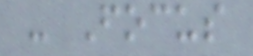- Focus
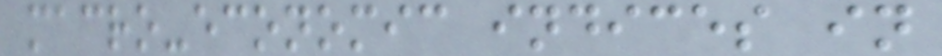macro-economic indices in
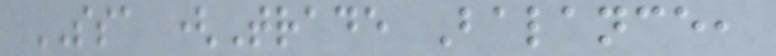SSA (Trade Balance,
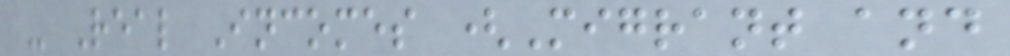- Real Incomes (Migrant and
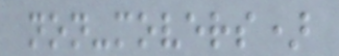non-movers)
